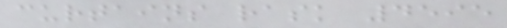curtains rask 4595
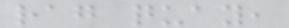rag quay,
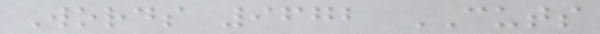Words 9672 CUTS
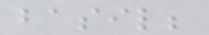basil;
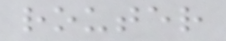router
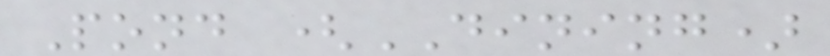Pond (DINING)
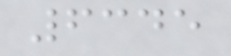6345
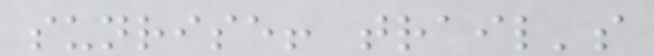sunrise! trail's
